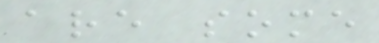are some
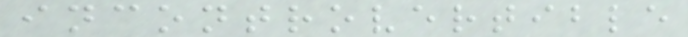incontrovertible
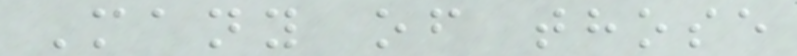Many of those
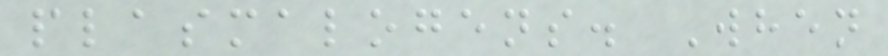plasmalogens. When
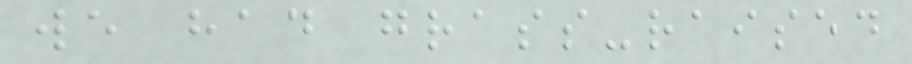we had grass-raised
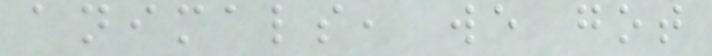animals, we got
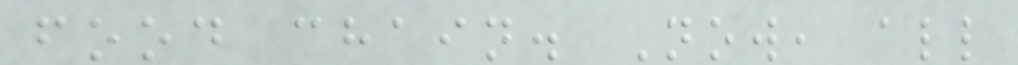food chain. Now, all
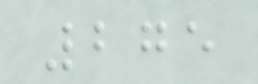275
